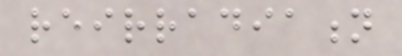reirradiation
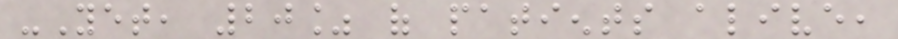-Yet, 20% of patients alive,
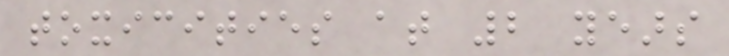toxicities at 2 years
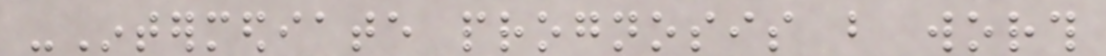-Intermediate prognosis but worth
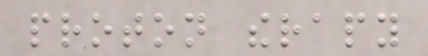proton therapy
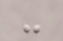-
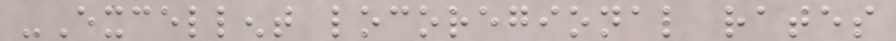-Excellent locoregional rates
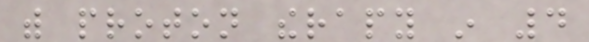with proton therapy in 4
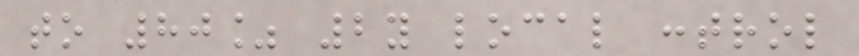to 80% 2y local control
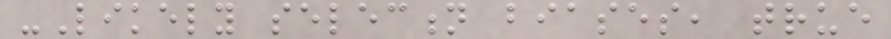-Likely selection biases, true
